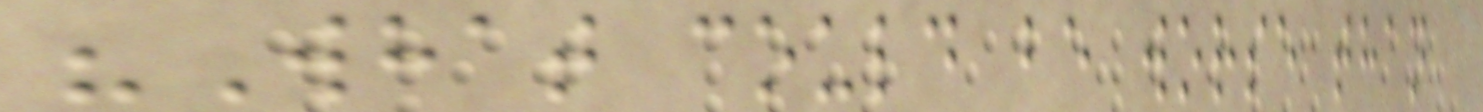"What could be worse than
